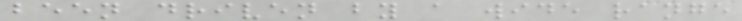been driven by a wide range
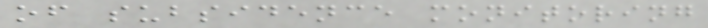of subsidence monitoring
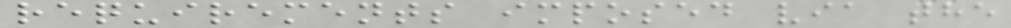requirements imposed via the
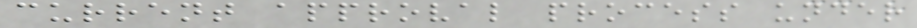current approval process under
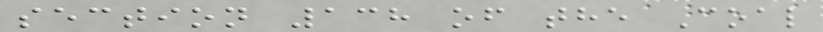section 138 of the Coal
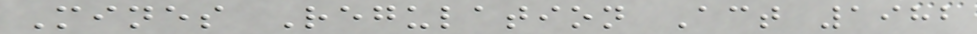Mines Regulation Act 1982
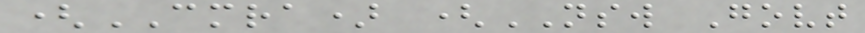(CMRA) (NSW Govt
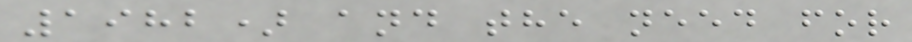1982) and the need for
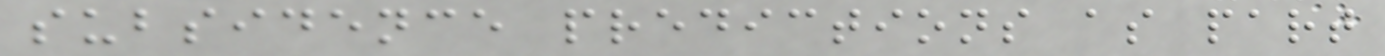subsidence predictions as part
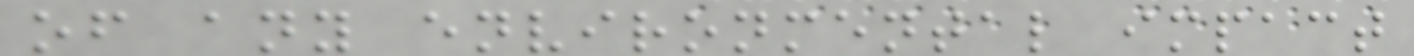of any environmental impact
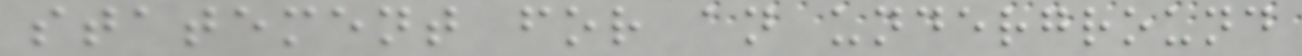statement for an underground
